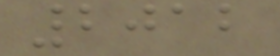2012
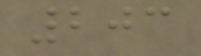203
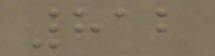812
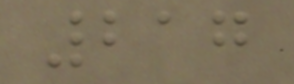217
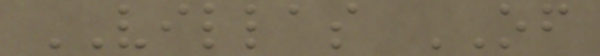VILLAS OF
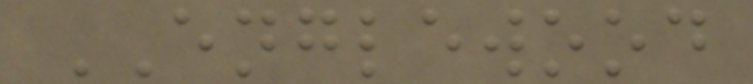ENGLEWOOD
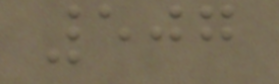507
